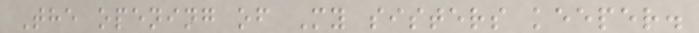The opening of My sisters keeper.
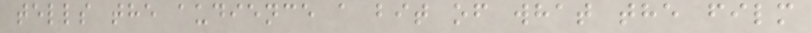tells the audience a bit of what the film
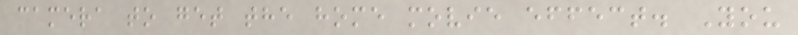camera to get the home movie effect. You
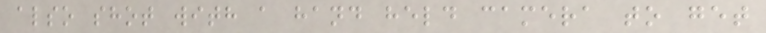also shot with a hand held camera to get
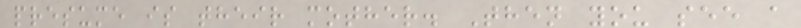presume is their mother. Then you see a
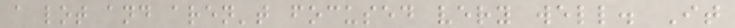a lot and aren't focused very well. It
